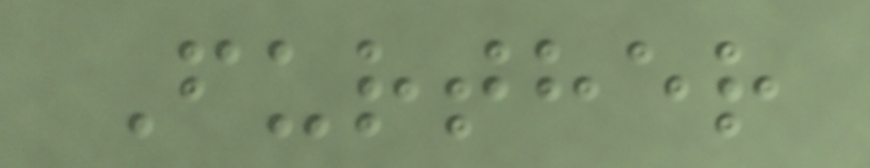Further
